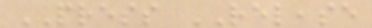PRESS RELEASE
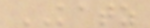KATZ
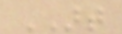ART
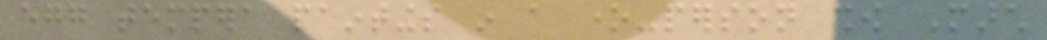egg tempera paintings in a one-person show March
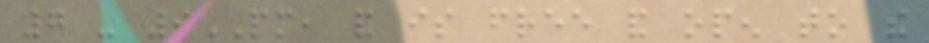7 - 9PM, and is free and open to the
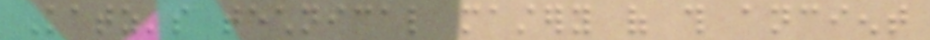Katz's technical mastery of this ancient
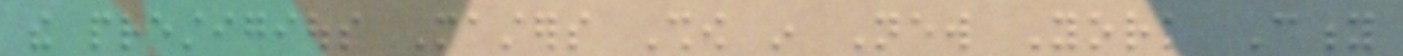the prestigious Masters Show in New York City
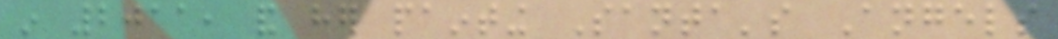in 2011, and her painting Santa's Angels
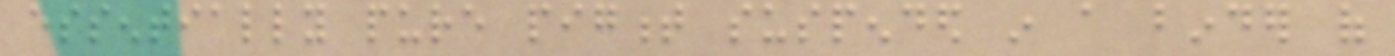essentially pure pigment suspended in a binder of
